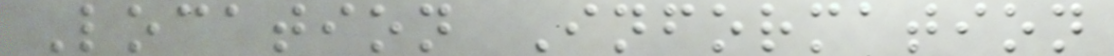Location Information
